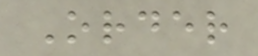Order
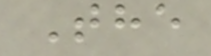The
